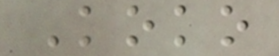Koko
